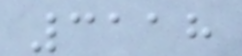3118
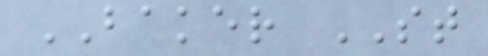BAKER ST
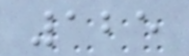125
